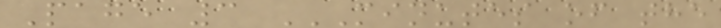Page 3 MINUTES OF THE
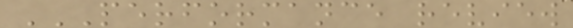PERFORMANCE REVIEW
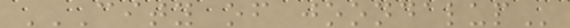CITY OF JOONDALUP
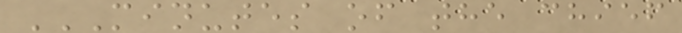MINUTES OF THE CHIEF
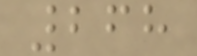268
